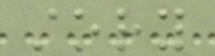story
